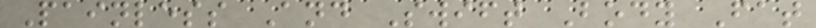Painless And Swift Body Fat
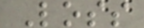Loss
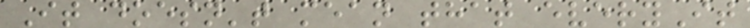It doesn't mean that everyIt
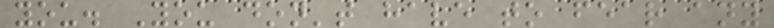you. You don't have to fear any
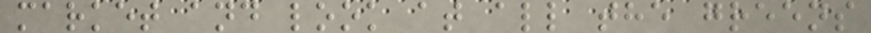market and look at all the greens
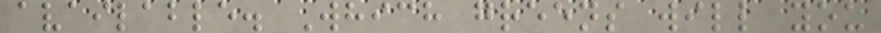available. Which greens will you
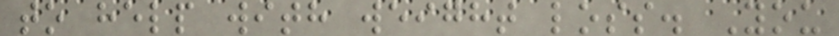to help with weight loss. You
